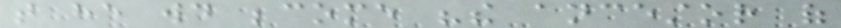that he would become "the ancestor of
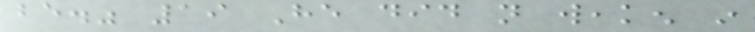be." 19 He did not weaken in
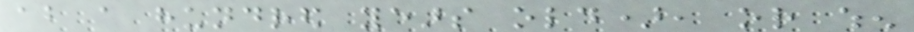about a hundred years old), or when
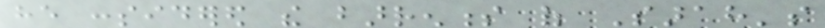he considered the barrenness of Sarah's
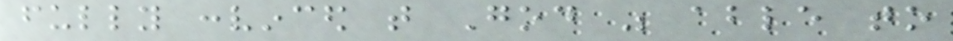fully convinced that God was able to
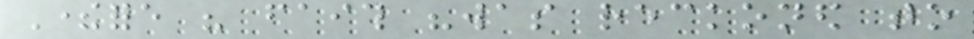Therefore his faith "was reckoned to
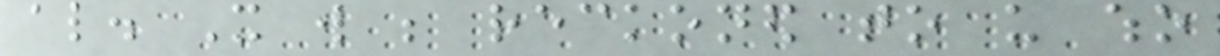also. It will be reckoned to us who
